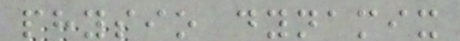physio dynamix
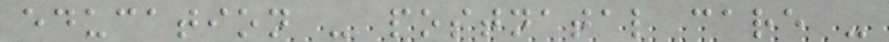education - postnatal care -
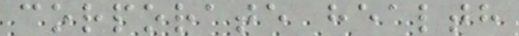corporate health
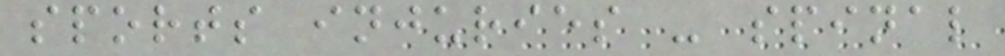sports injuries - spinal
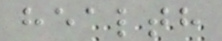health
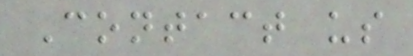Contact us
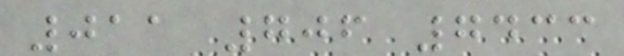011 706 7433
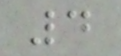4
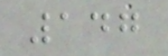147
